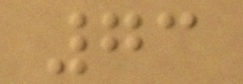73
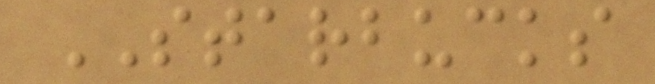STARBUCKS
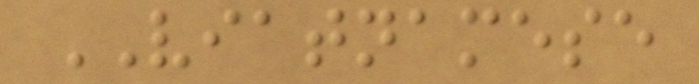VIATNAMESE
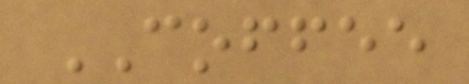COFFEE
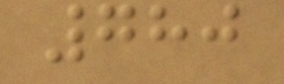780
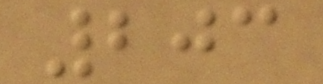203
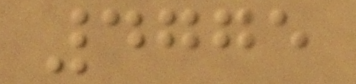4775
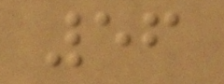56
